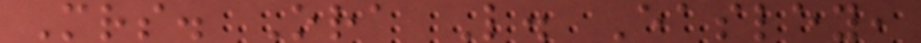Mrs. Ora L. Easley,
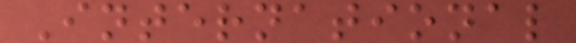International
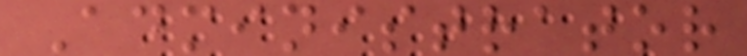Administrator
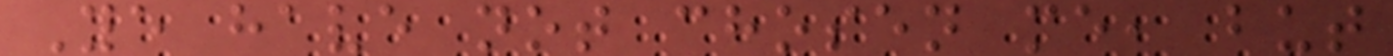Ye have not chosen me, but
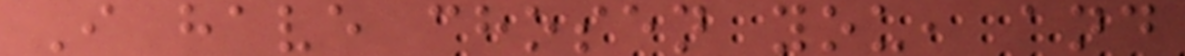I have chosen you, and
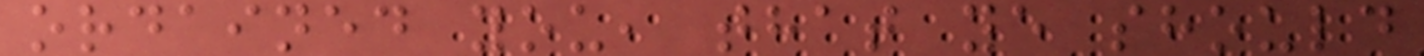ordained you, that ye should
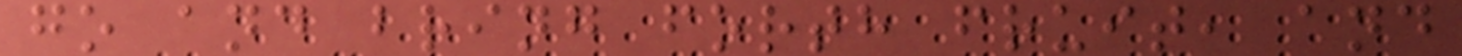go and bring forth fruit, and
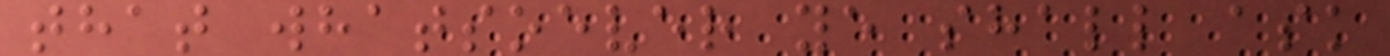that whatsoever ye shall ask
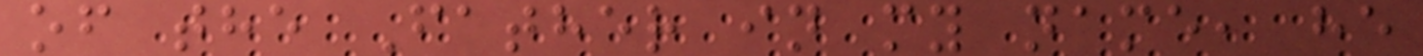of the Father in my name, he
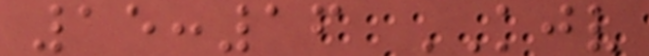15:16 KJV
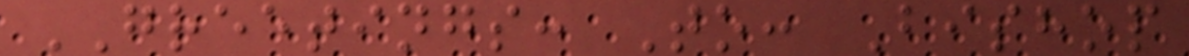GREETINGS: To: Bishop
